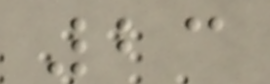23
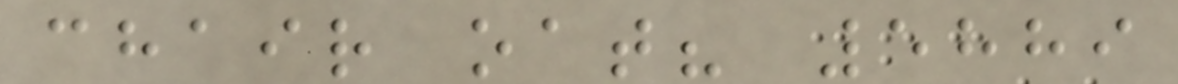chair oat? 5889
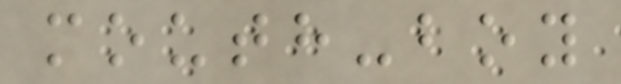mouth-boy
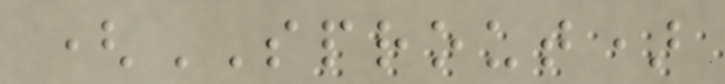(SPROUT)
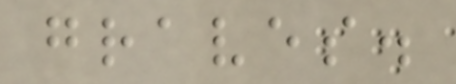graves.
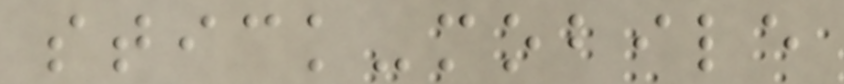stick-mobile
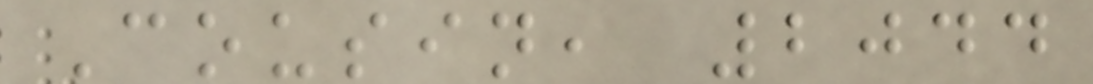Cousin, 2044
